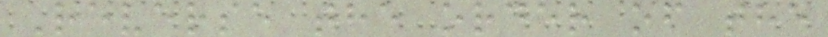Reverse the order of the
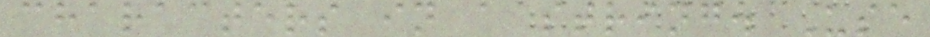characters in a string. Use
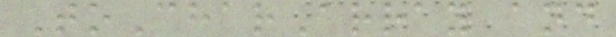ToCharArray and
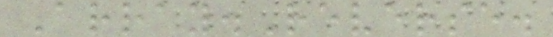Array.Reverse.
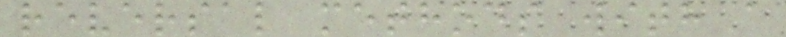reversal methods with a
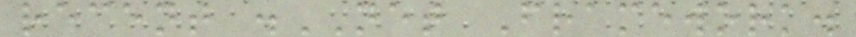recent .NET Framework.
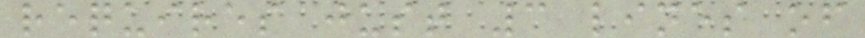requires just 3 lines of
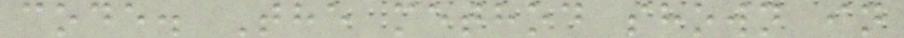code. The method shown in
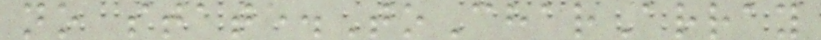no state.ToCharArray
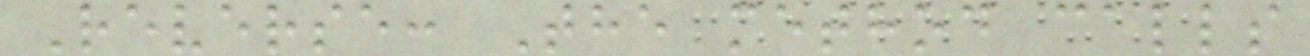Reverse: The method calls
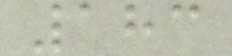183
